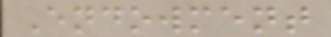Endowment
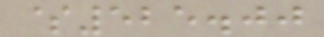$525.00
